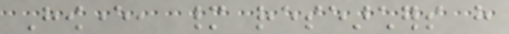However, many researchers have
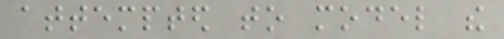attempted to model the
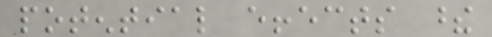potential effects these
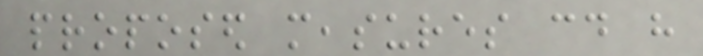proposed measures could have
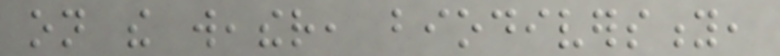on the weather, biodiversity,
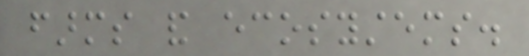farms and ecosystems.
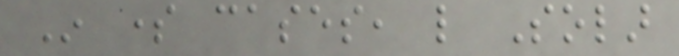In some cases, like Solar
